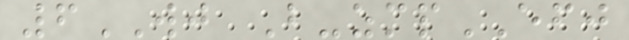6WJ B-zmpEFJ
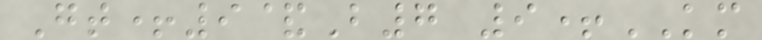Gt+9&B7 9+KM
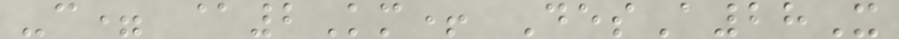-c= @2Km+ DesA28X
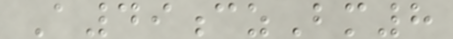A49czBm8
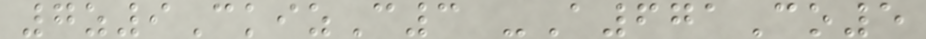7z9CkizC3 -A671Co5
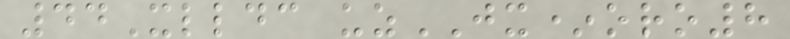44Xlldc uzJX*oro8
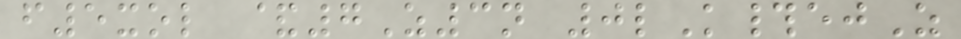f5xol &7Z3n 0lK#ejZ
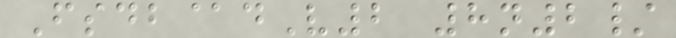Fsdb@dV2 8n2/
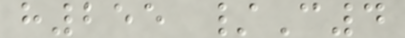h255 /C4
